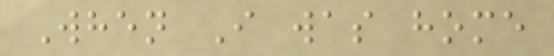When I was home
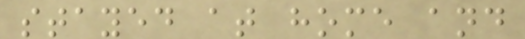stayed at home and
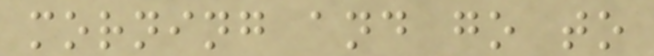morning and go to
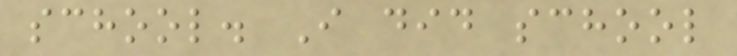school. I did school
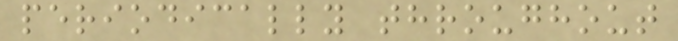periodically throughout
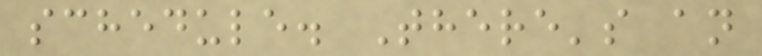schedule. There's an
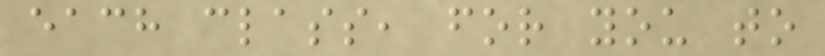each class, for you to
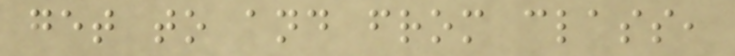get to and from class,
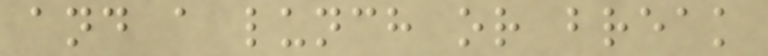and a lunch or break
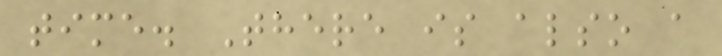time. There is also a
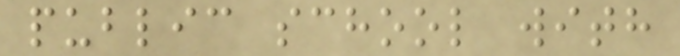public school with
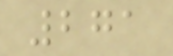271
